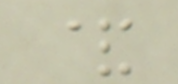&
